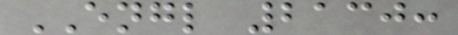ENGL 2130:
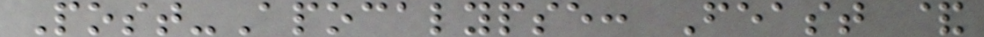Post-Apocalypse: Feast &
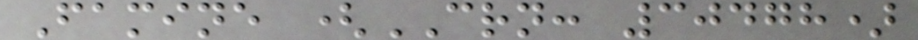Famine (CRN: 30478)
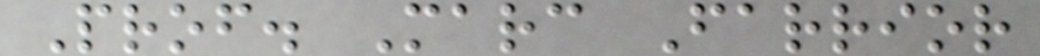Prof. Marc Farrior
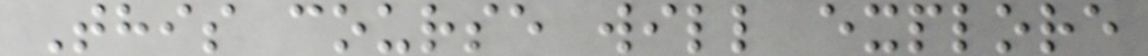This course will explore
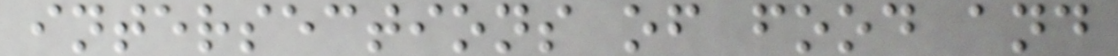intersections of food and
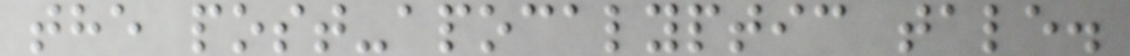the post-apocalyptic tale.
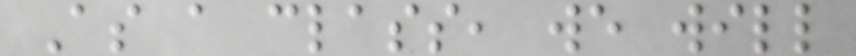As a class, we will
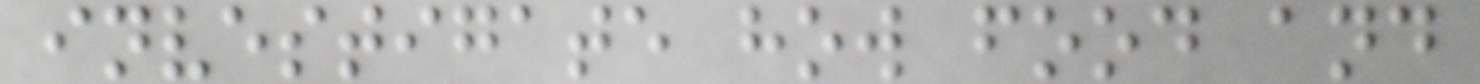investigate how food and
